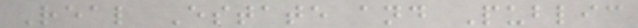Real Estate and Public
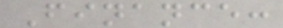Finance:
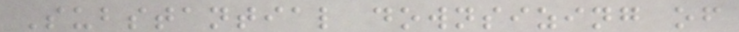Substantial downsizing of
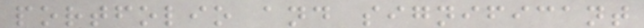portfolio and significant
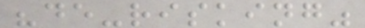"de-risking"
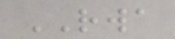RWA
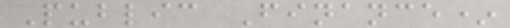Public Finance*
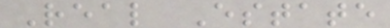Real Estate
